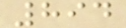894
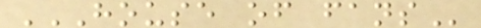HOUSE OF FANS
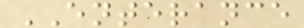ENTERANCE
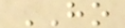HO
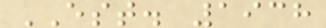EST. 1938
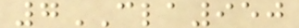7CLA950
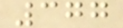377
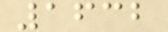1632
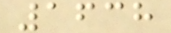1638
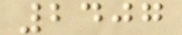2407
